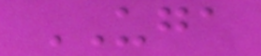UGA
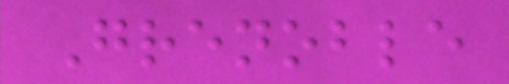Grenoble
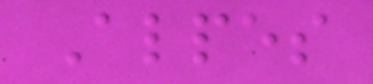Alpes
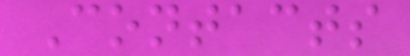Contacts
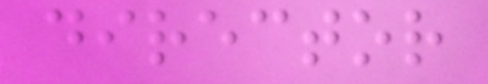director
